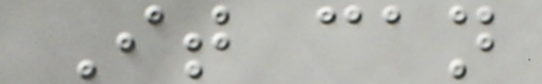It can
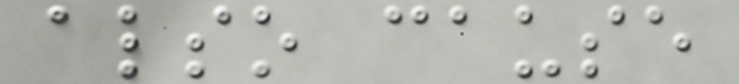also cause
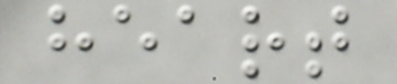heart
